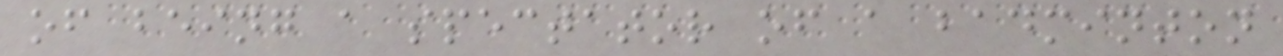of being a spectator of a badminton
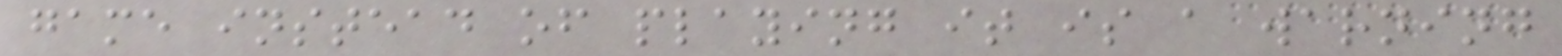game instead of playing it is a warning
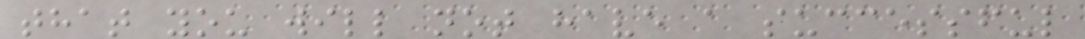that you will not have a successful
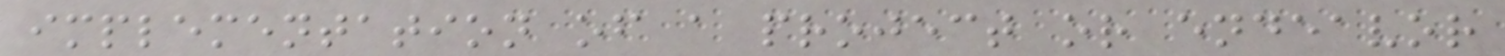implementation of a project or endeavor
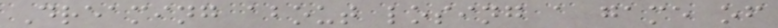Dreaming about losing a game of
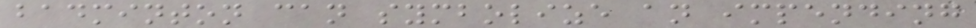badminton can symbolize an impending
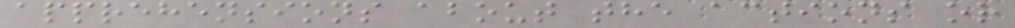apprehensions about the actions or
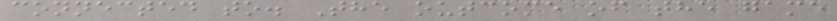connected to. The outcome of the game
